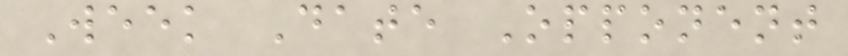Week Date Opponent
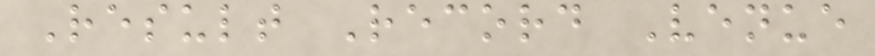Result Record Venue
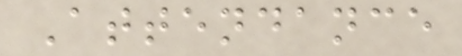Attendance
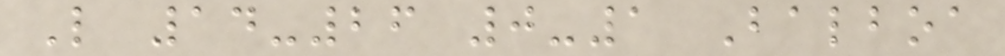L 14-26 0-1 Balboa
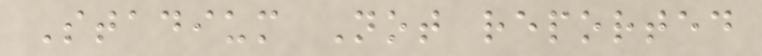Stadium Not reported
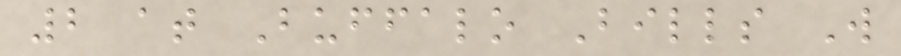2 at Buffalo Bills W
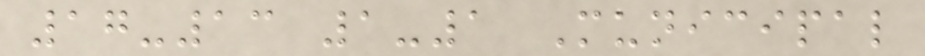17-13 1-1 Municipal
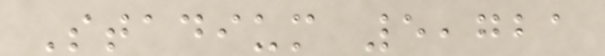Stadium 5,721
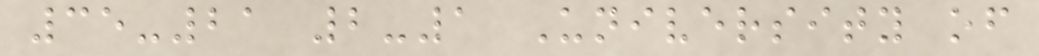35-21 2-1 University of
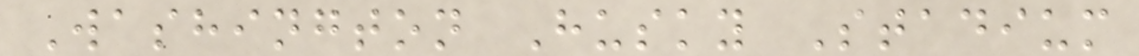Washington Husky Stadium
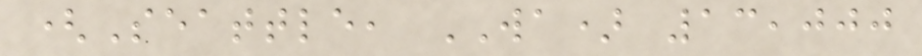(Seattle, WA) 13,000
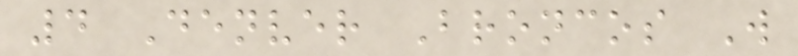4 Denver Broncos W
